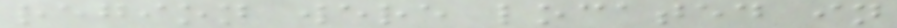region were located in
